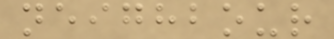neighbour
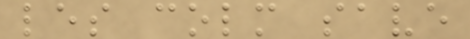les colm save
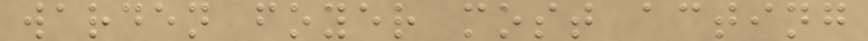warden foyer most acting
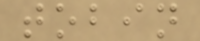tobin
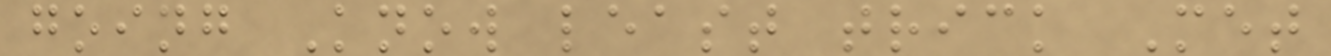going Know least trick Met
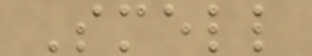Smell
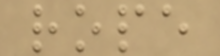rope
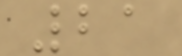21
